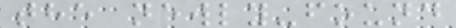the newly-found
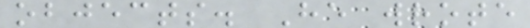objects. He wrote
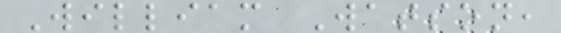William Watson,
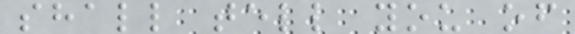shall tell you of
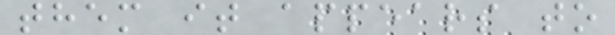them it appears to
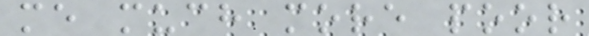me much more poor
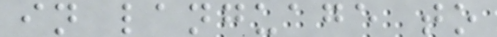in language to
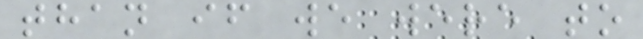than if we were to
